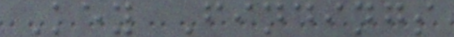Key Findings
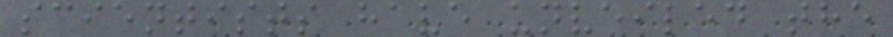scientists have unveiled the
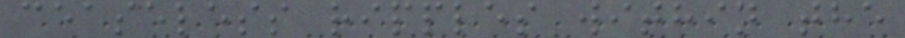ceaseless ripples within the
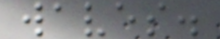waves.
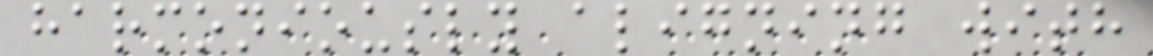harmoniously aligning with
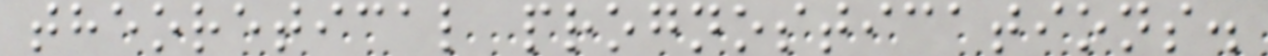theoretical prognostications.
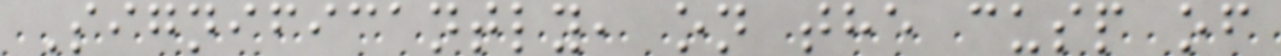Significantly, on the cusp of
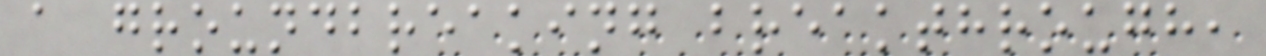a groundbreaking breakthrough,
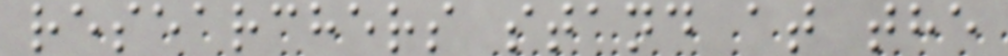researchers stand at the
